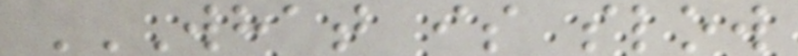WHAT IS SLOW
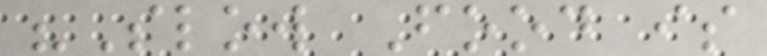"Slow Food is
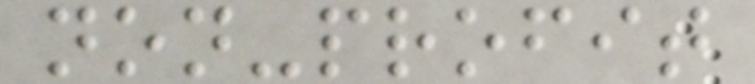non-profit
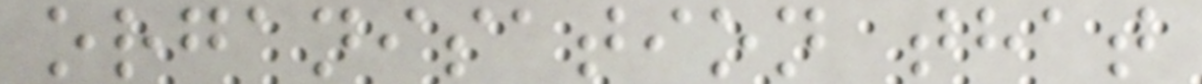organisation that
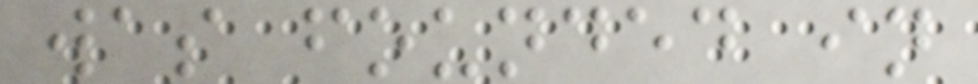was founded in
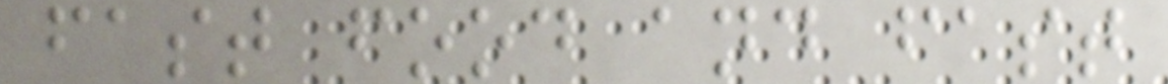fast food and fast
